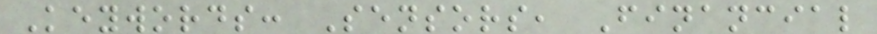Keywords: Sensors, Financial
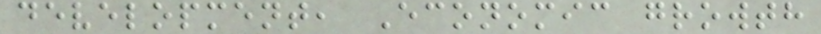development, Economic growth
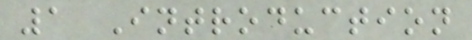1 Introduction
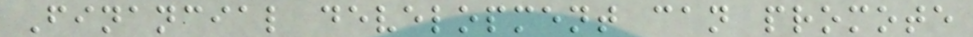Financial development can promote
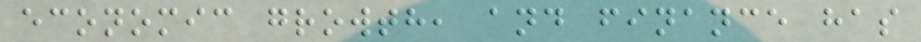economic growth, and finance has
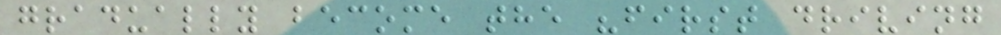gradually become the "first driving
